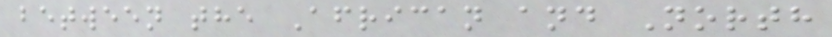between the African and North
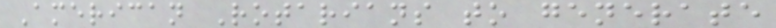American Rotarians to generate
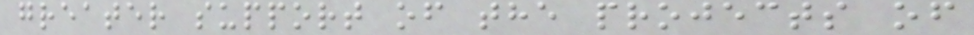greater support of the projects of
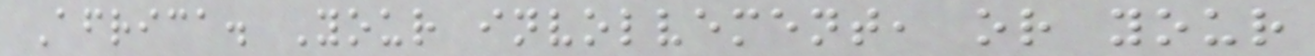Africa. Your involvement, or your
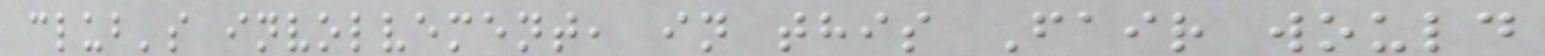club's involvement, in this Fair would
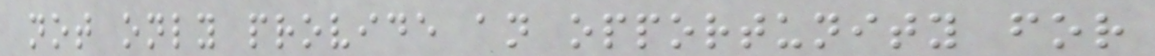not only provide an opportunity for
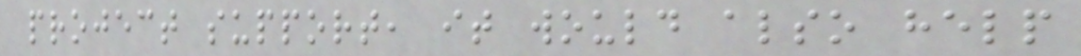project support, it would also help
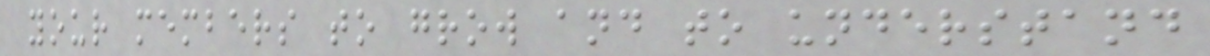your members to grow and to understand
